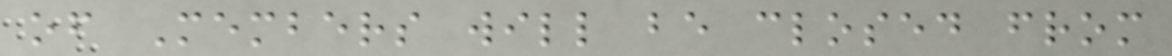of Members will be closed from
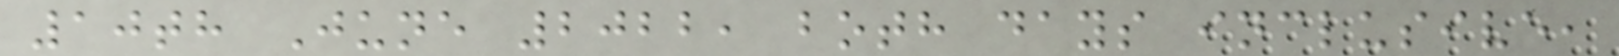10th June 2022, both days inclusive,
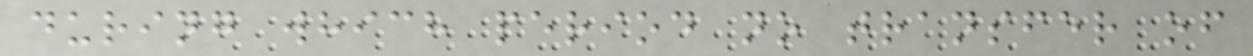during which period no transfer of
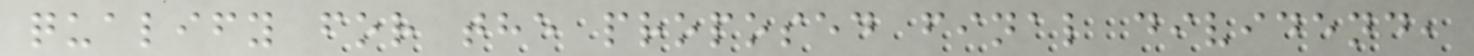qualify for the proposed final dividend,
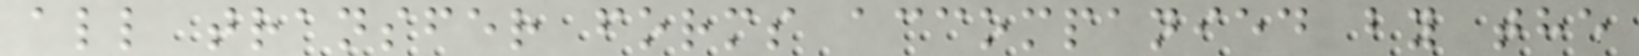all transfer forms accompanied by the
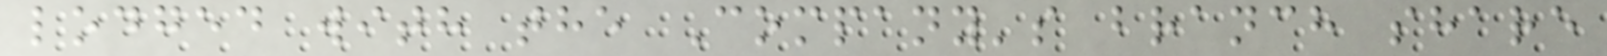lodged with the Company's branch share
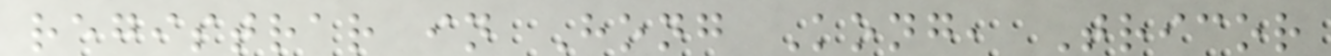registrar in Hong Kong, Tricor
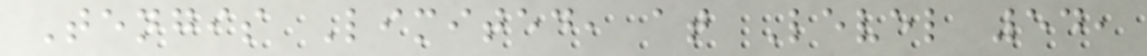Tengis Limited, at Level 54,
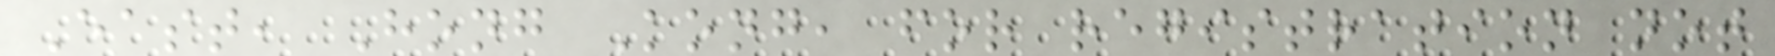East, Hong Kong, for registration not
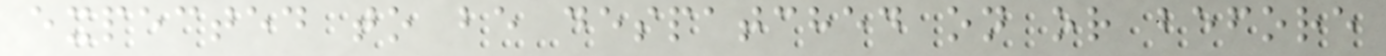expected to be despatched on or before
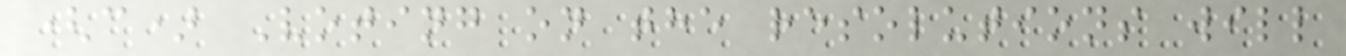(c) Voting on the resolutions will
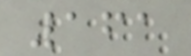161
